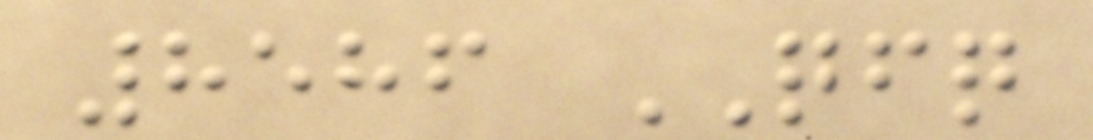8586 QFQ
